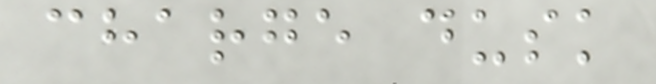charge dusk
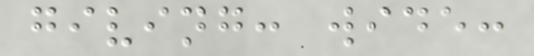giving: wide:
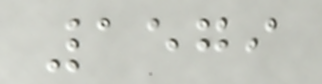1579
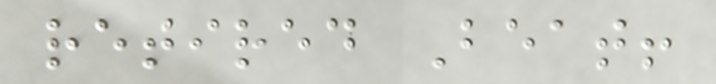retired Beat!
